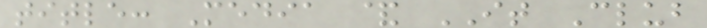title: Media & IT Club
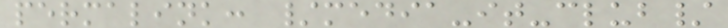permalink: /media-it-club/
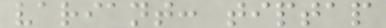variant: tiptap
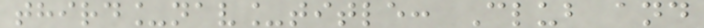third_nav_title: Club and
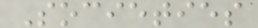Societies
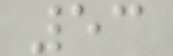53
